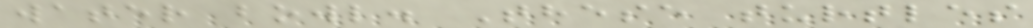water bowl. These turtles
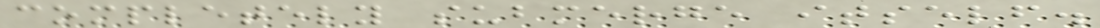completely submerge itself.
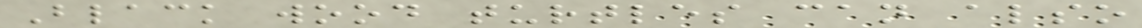Black wood turtles can also
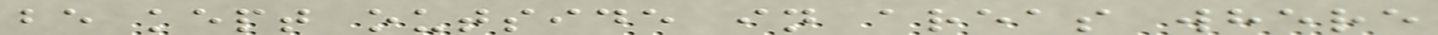be kept outside in areas where
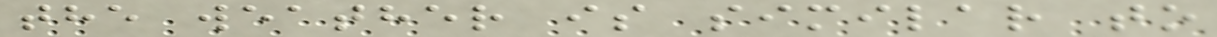the weather is similar to
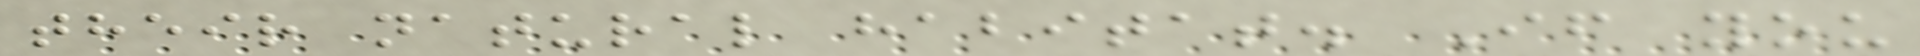their natural habitat. If you
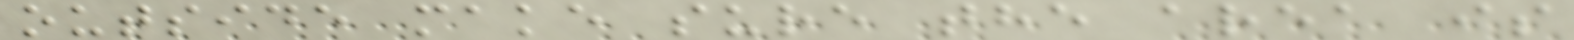outside make sure the area is
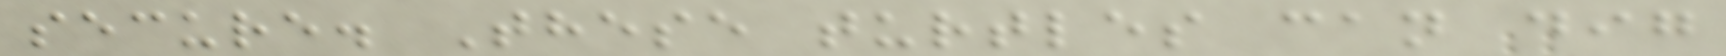secure. These turtles can dig
